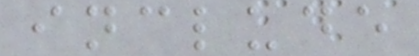include
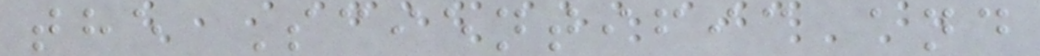the Scientific and
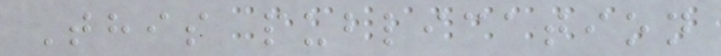This publication
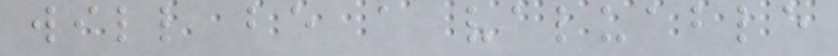will be a valuable
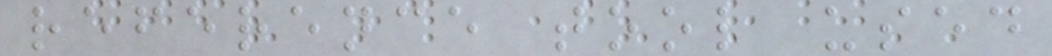reference tool used
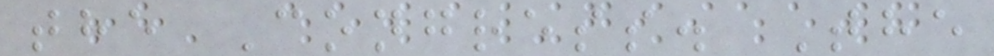the Congress. The
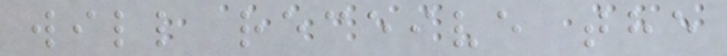will receive the
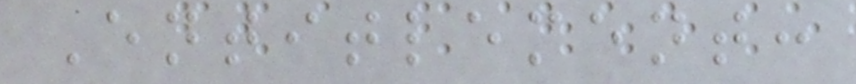Entitlement:
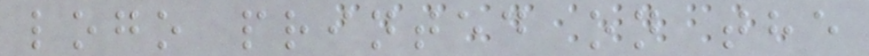logo printed on the
